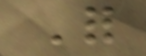For
